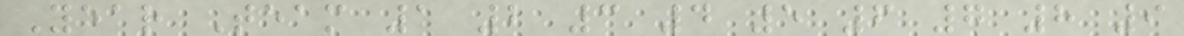Year Team 1 2 3 4 5 6 7 8 9
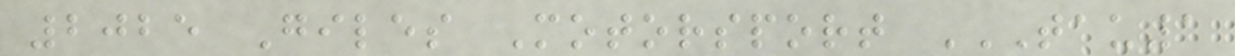2025 Giles Motorsport TAU1
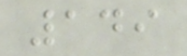149
